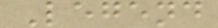Legend
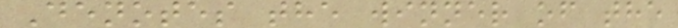Denotes the winner of the
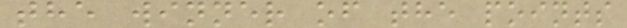the winner of the points
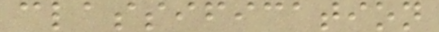classification
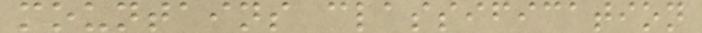mountains classification
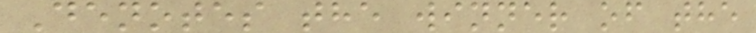Denotes the winner of the
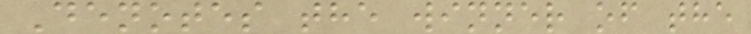Denotes the winner of the
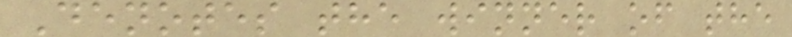Denotes the winner of the
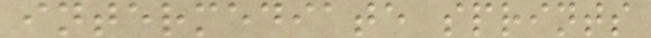intermediate sprints
